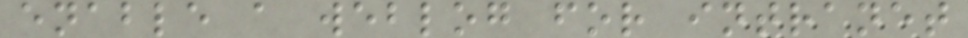enable a weblog for intranet
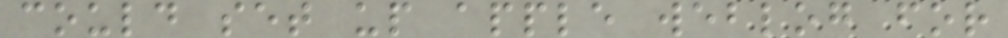could set up apple weblog for
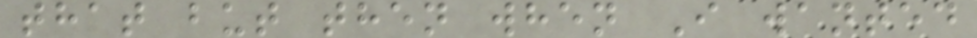that but then when I wanted
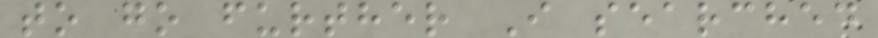to go further I searched
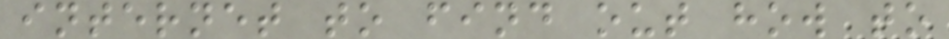internet to find out how to
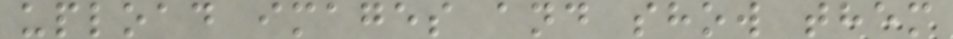upload images and show them
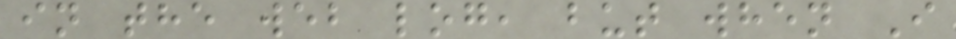in the web log, but when I
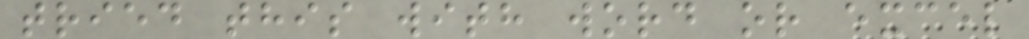tried this with word or excel
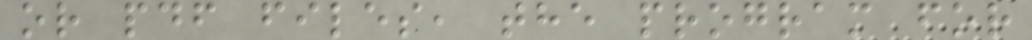or pdf files, the program for
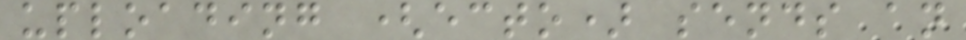uploading (ecto) sends an
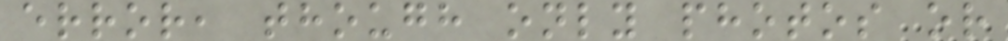error, though only photos or
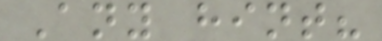Any hint?
